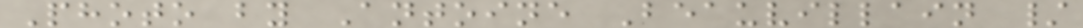Photo by Antoine Beauvillain /
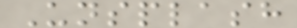Unsplash
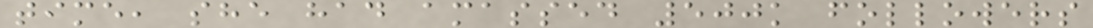time, she had amassed 500k followers
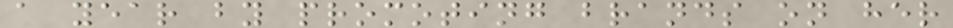a year by promoting brands on her
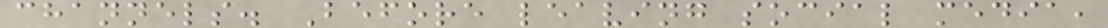channels. Before leaving social media,
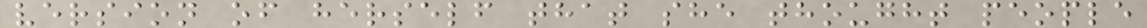version of herself that she thought people
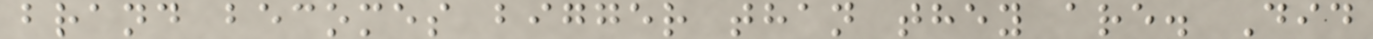brand becomes bigger than they are. Did
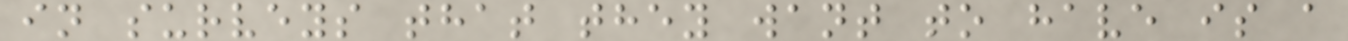in surveys that they want to have is a
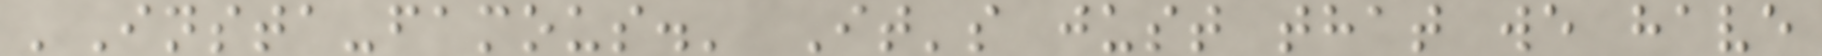'Insta-famous.' It's just that we have
